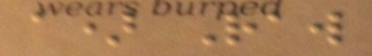a) Raw
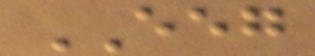EEG
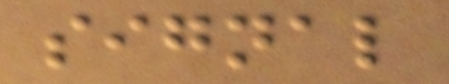signal
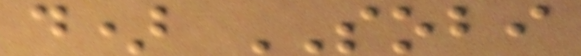d) SOBI
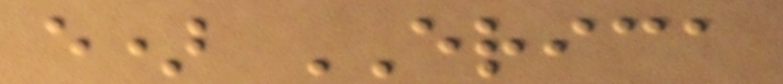e) ERICA
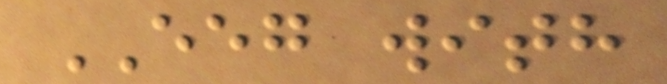EEG with
